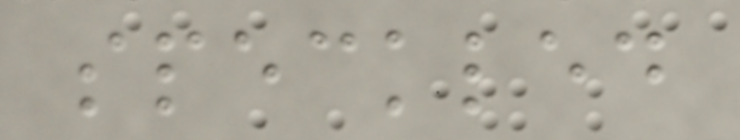speckled
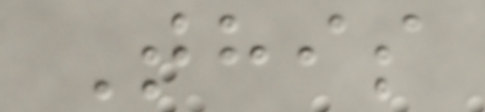This
